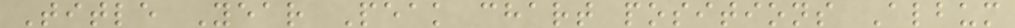Title Year Peak chart positions Album
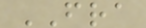FRA
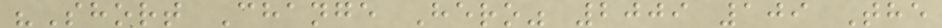"Short Change Hero" 2009 109 The
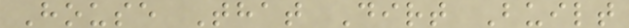House That Dirt Built
